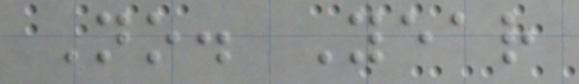No. Year
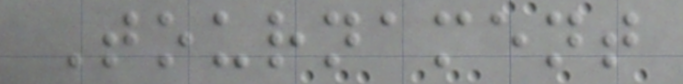Tournament
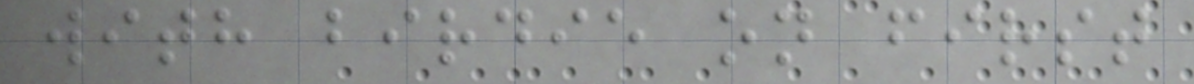with birdie on first
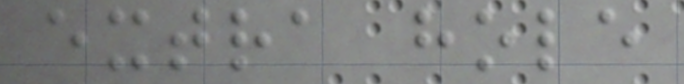extra hole
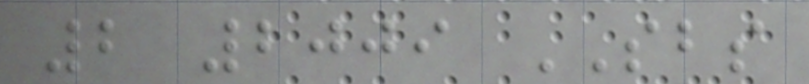2 2009 SBS
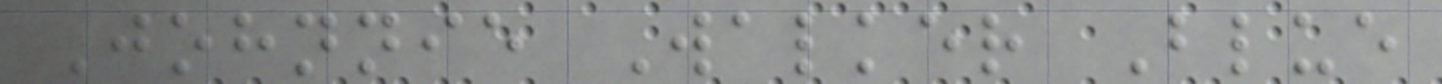Johnnie Walker Blue
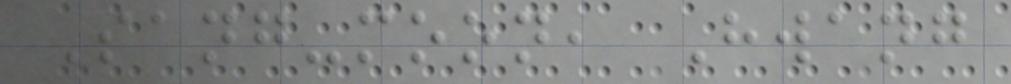Sang-moon, Hwang
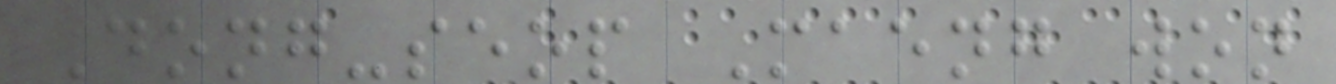Dong-seop Maeng won
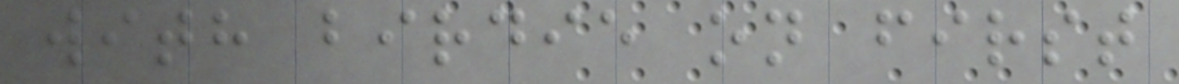with birdie on first
